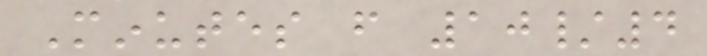Minutes from 10/4
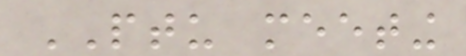PTU meeting
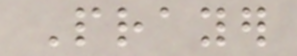Prayer
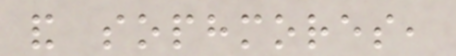and sophmores,
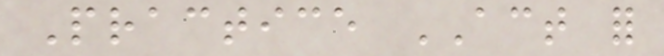Practice ACT for
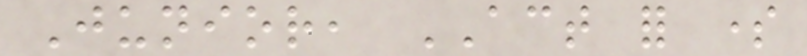Junior, ACT for some
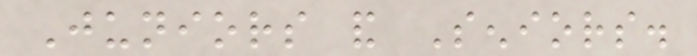Juniors and Seniors.
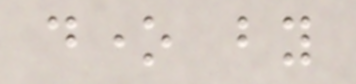done by
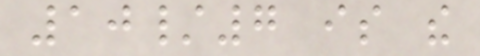10/7 is the
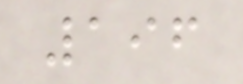196
